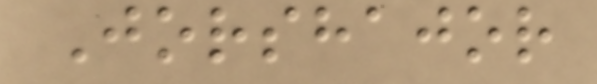Jorshajor
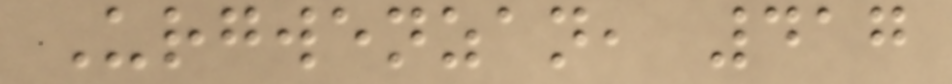Urgwenzan, 417
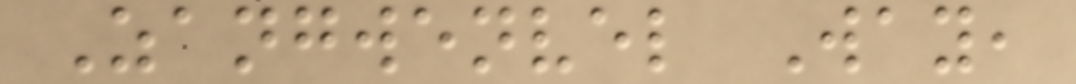Zangwenvel Way,
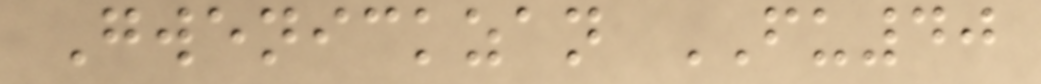Gwenickzan FU40
